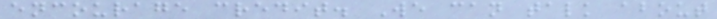encourage credit. We can talk about
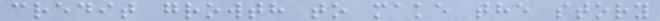credit growth to make the story
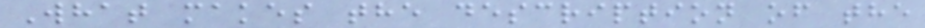What makes the description of the
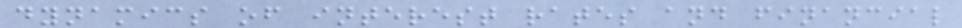dynamics of interest rates and financial
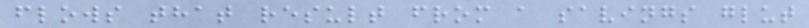flows that result from a savings glut
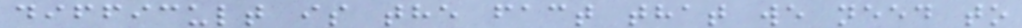difficult is the fact that we need to
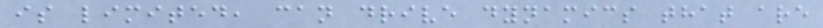is limited, can drive dynamics that are
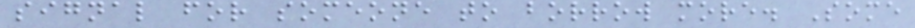signal for someone to borrow more. Some
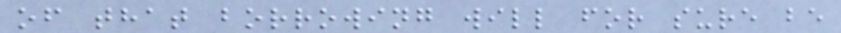of that borrowing will for sure be
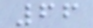66
